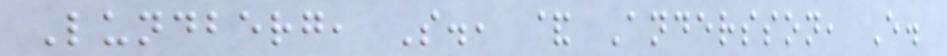Lundberg, S., & Andersson, E.
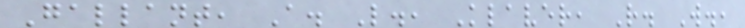Gallant, A. L., Klaver, R. W.,
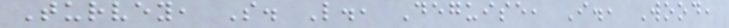Turvey, S. L., Deguise, I., Wood,
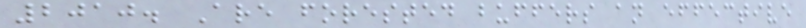2010. Are forested buffers an effective
